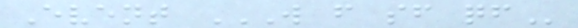Event W F SF QF
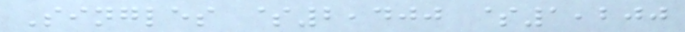Singles $2,400 $1,200
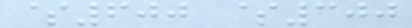$600 $300
